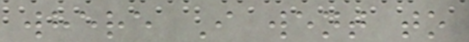where I went to
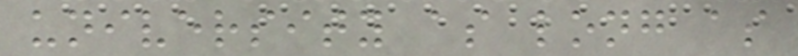university as long as
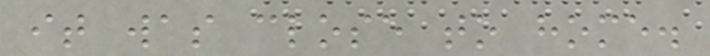it was close to home.
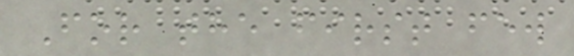For the first few
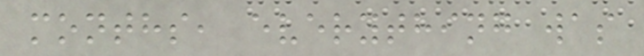months, everything was
